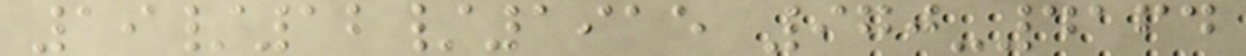19/12/1915 970-4164
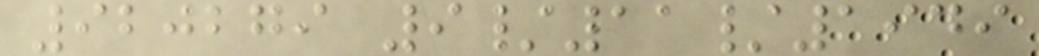920279 9/11/1949
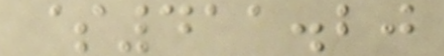$411.20
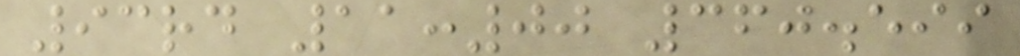93rd 11:00 360.599
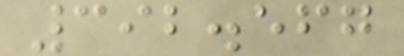392.567
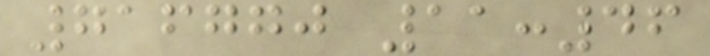716770 11:46
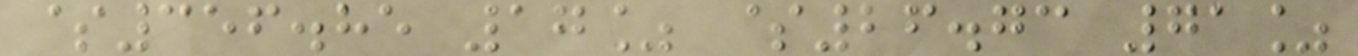$356.85 17% $26.73 71%
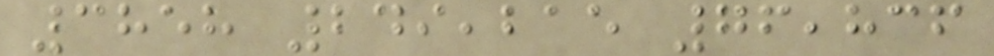3858 249,215 76,836
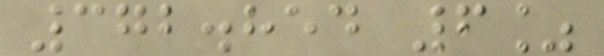372.854 6%
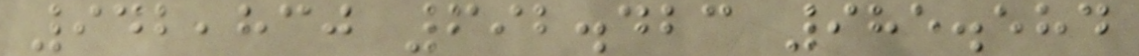942,830 692.423 985.584
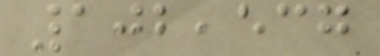102,537
